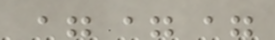===
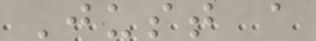Just a
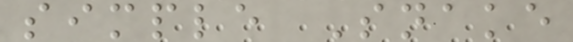simple Snake
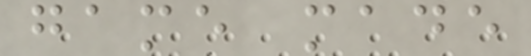game made
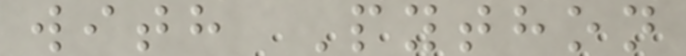with Python
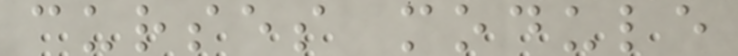curses module
